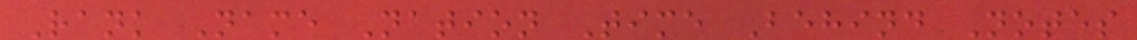Rank Name Nation Time Behind Notes
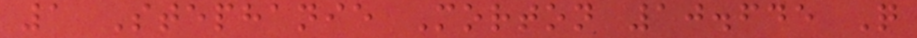1 Stephanie Morton 10.645 Q
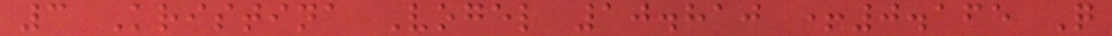3 Kristina Vogel 10.810 +0.165 Q
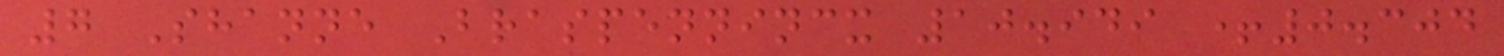7 Shanne Braspennincx 10.949 +0.304
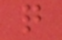q
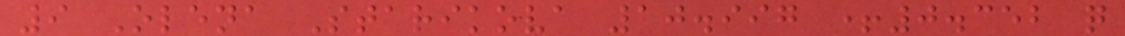9 Olena Starikova 10.997 +0.352 q
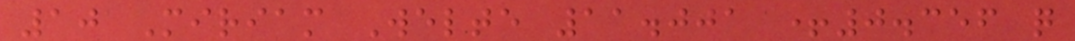10 Miriam Welte 11.001 +0.356 q
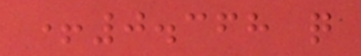+0.368 q
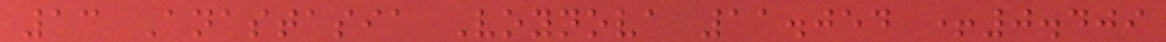13 Anastasia Voynova 11.054 +0.409
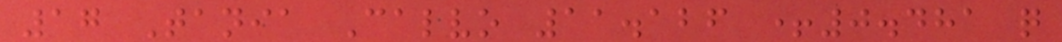17 Tania Calvo 11.126 +0.481 q
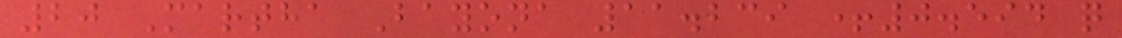20 Martha Bayona 11.239 +0.594 q
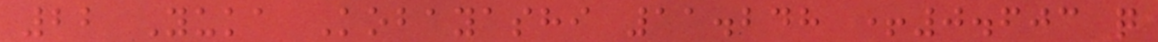22 Yuka Kobayashi 11.248 +0.603 q
